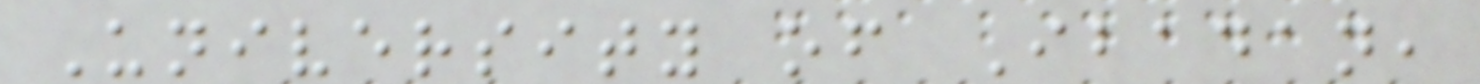University of Ibadan,
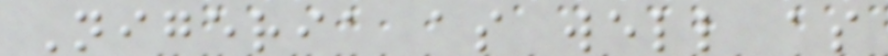Nigeria as well as
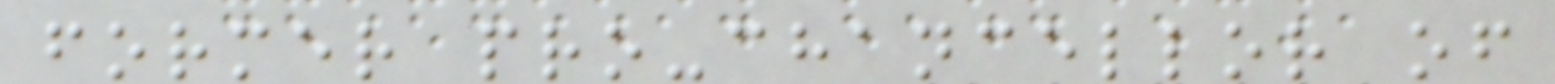former pro-chancellor of
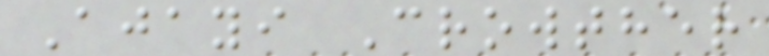Ajayi Crowther
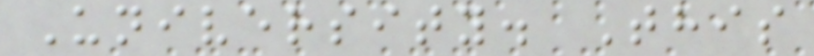University. This
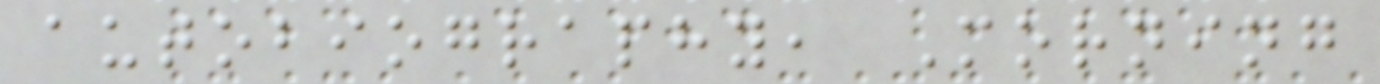autobiography, Morning
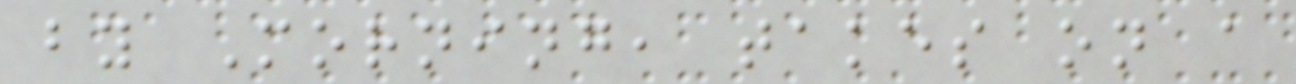by Morning, takes on a
